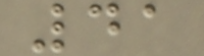41
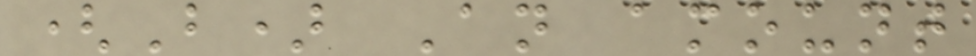(B) An amount
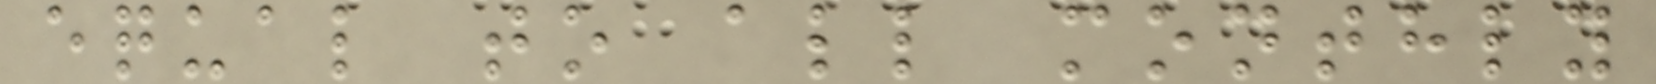equal to all monthly
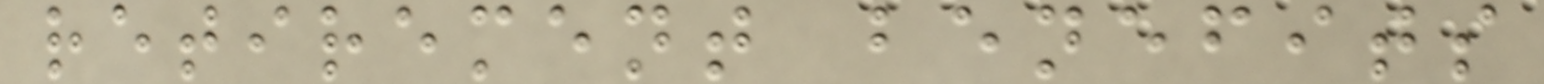retirement benefits
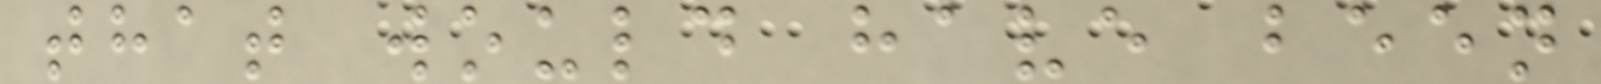that would have been
